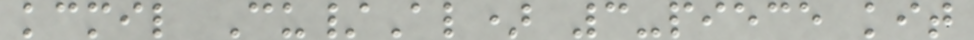kcmil Cu/Al) 3-piece kit
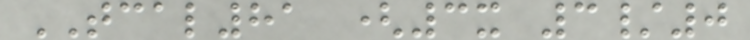TCAL81 (3x 3/0
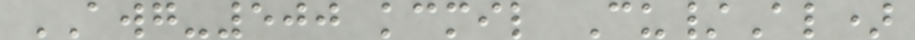AWG-500 kcmil Cu/Al)
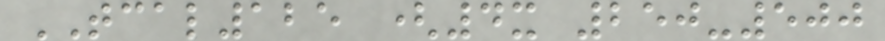TCAL125 (4x 250-500
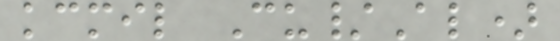kcmil Cu/Al)
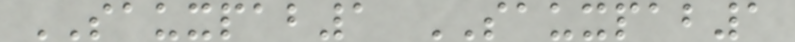SAUXPAB1 SAUXPAB1
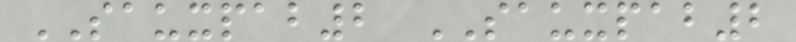SAUXPAB2 SAUXPAB2
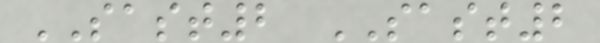SAST2 SAST2
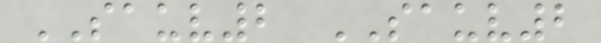SAUV2 SAUV2
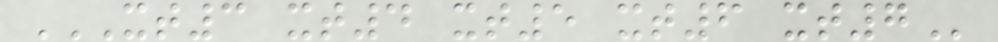XT3 XT4 XT5 XT6 XT7
